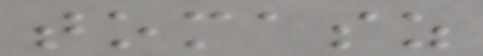tomasz
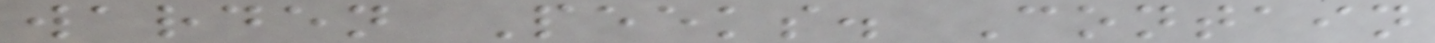warden Peeks. Contain
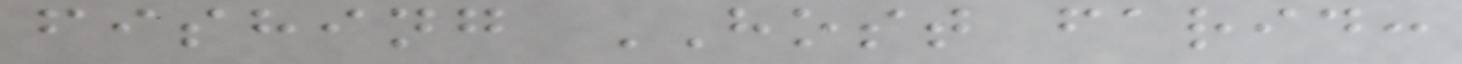fishing HOST farid:
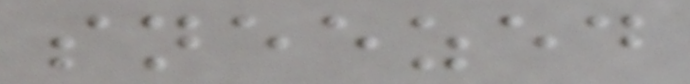sneezed
